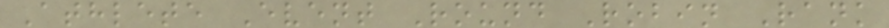Athlete Event Round Robin Rank
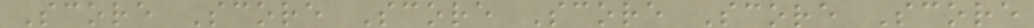Score Score Score Score Score Score
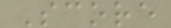Score
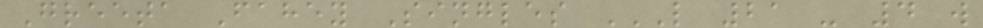Greeta Fahey Singles L 21 - 4 W
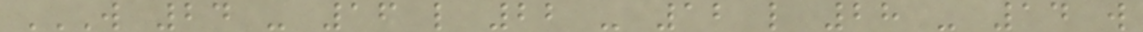W 24 - 16 L 22 - 12 L 28 - 14 W
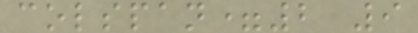colspan=2 9
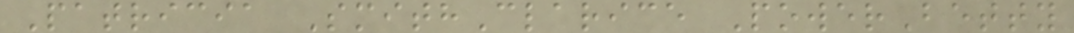Patricia SmithClarice PowerBetty
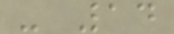- 14
